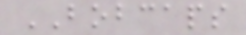BOBCAPS
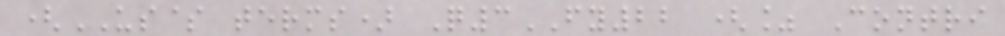(US$ terms) Q3FY22 (% Contri
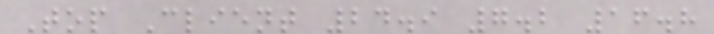Top Client 24.9 7.2 16.8
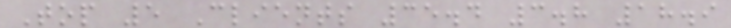Top 5 Clients 35.4 3.8 18.9
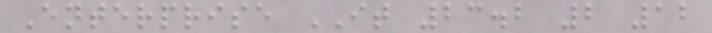Enterprise IT 23.2 2 12
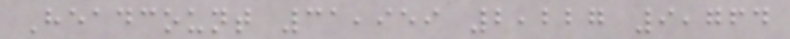Headcount 31,959 2,227 9,764
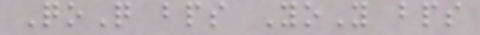QoQ bps YoY bps
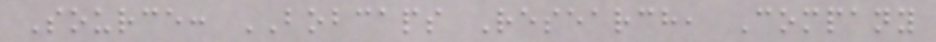Source: BOBCAPS Research, Company
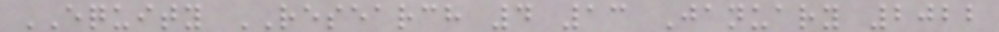EQUITY RESEARCH 4 13 January 2022
